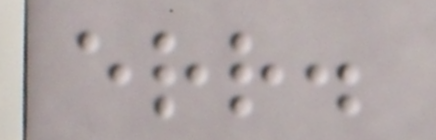err.
